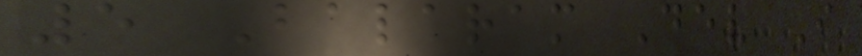5 Balaram Dev I
